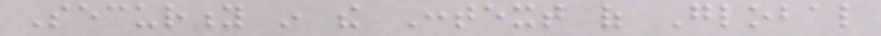Security in the Context of Global
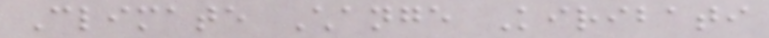Climate Change Kiribati
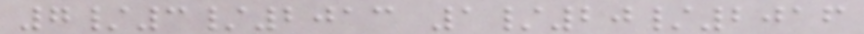7/3/2013 1/20/2016
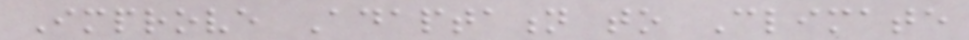Improve Adaptation to Climate
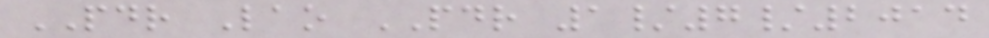PDR Lao PDR 1/7/2014
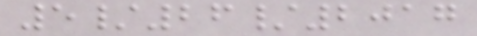5/26/2017
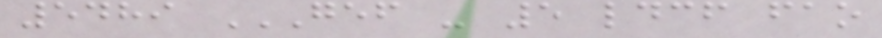5489 GEF - 5 LDCF FAO
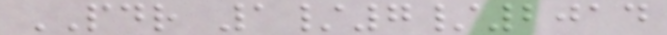PDR 1/7/2014
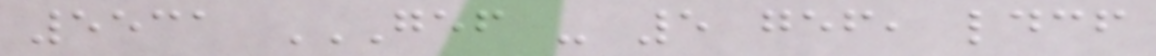5531 GEF - 5 GEF, LDCF
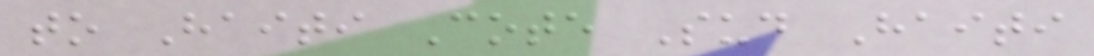to Haiti Cote Sud Haiti
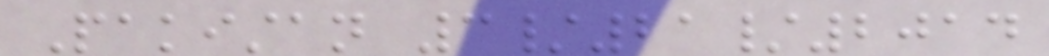Pakistan 3/21/2014
